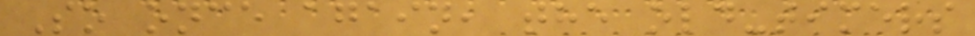So once again, the old-timers
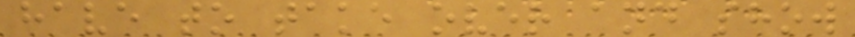have to take over and show
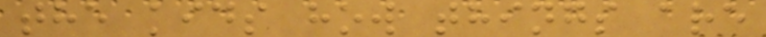the kids how things are
